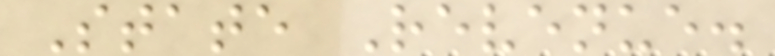State Revenue.
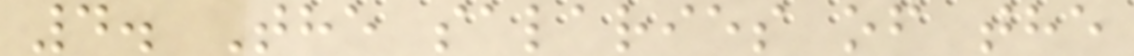4. The salaries of the
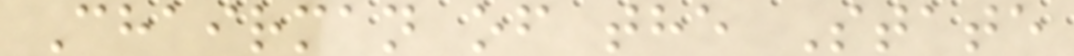Chairman of the State
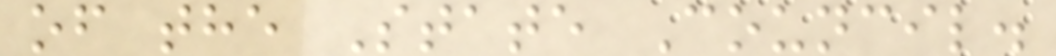of the State Council.
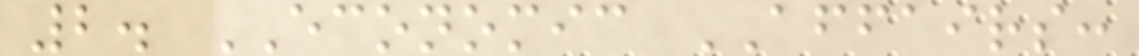2. ECONOMIC AFFAIRS:
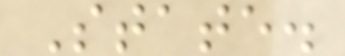State.
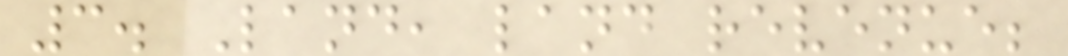3. Land, land revenue;
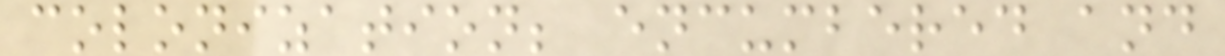colonization; encumbered and
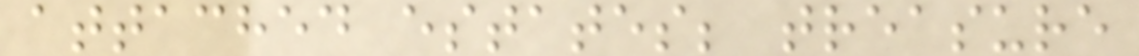attached estates; treasure
